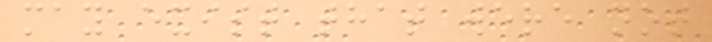may exist that were not
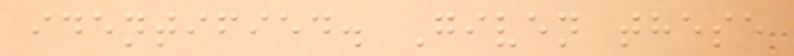identified. Given these
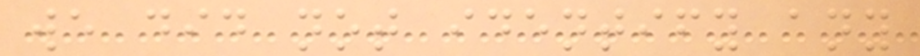we did not identify any
